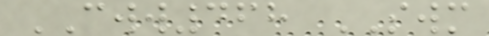CWW468 SWM
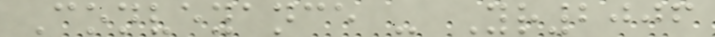Conveyance - Yr2006
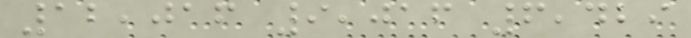12,016 9,016 6,429
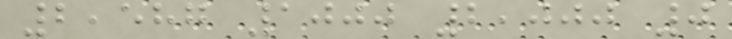2,587 1000 2,000 0
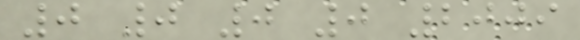0 0 0 0 2009
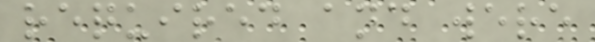required and were
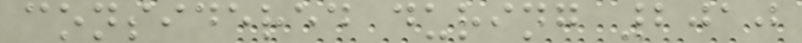considered during 2010
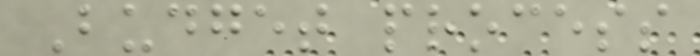Budget process
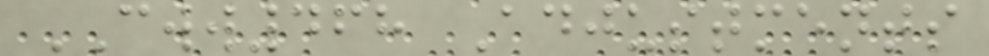CWW468 Adjustments
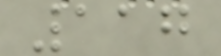117
